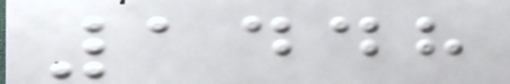1448
